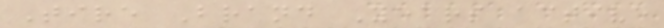Tire Brand Years active
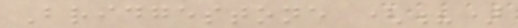Bridgestone (?)
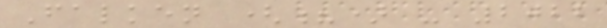Falken (?) - 2022
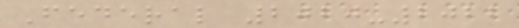Federal 2020-2022
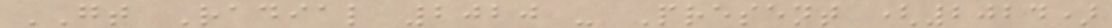GT Radial 2020 - Present (2024)
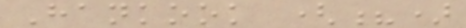Hankook (?)
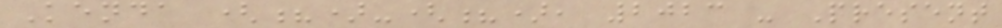Kenda (?)-(?), 2023 - Present
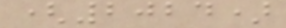(2024)
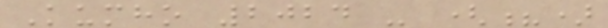Kumho 2024 - (?)
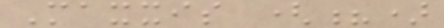Maxxis (?)
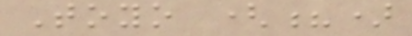Toyo (?)
